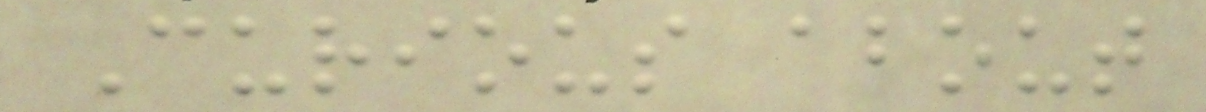Curious about
